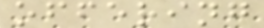offering
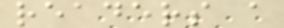readers a
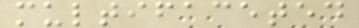multifaceted
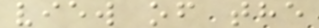view of the
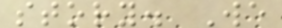story. We
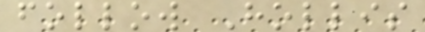follow Hollis
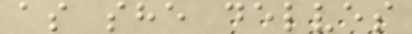as she delves
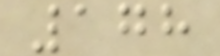178
